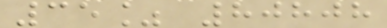35% 80808
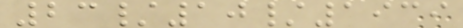23/10/1939
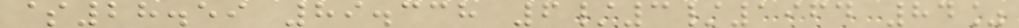$28.59 89.338 6/3/1964 84%
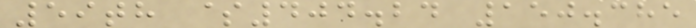59th $404.24 150.385
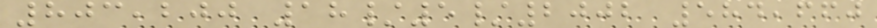803,200 18/5/2002 584,660
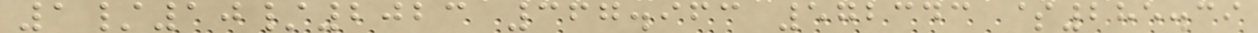1/10/2023 367.963 572343 $285.39
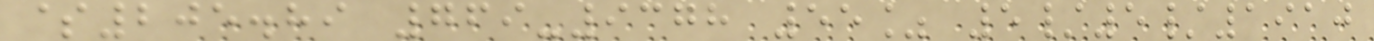$205.89 769-9378 55% 5/5/1910
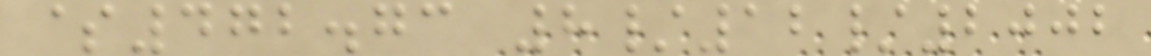$472.73 8/12/2002
